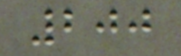200
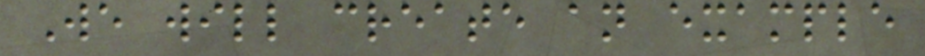We will create an example
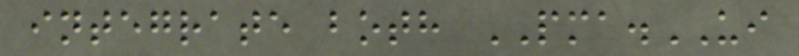integrate both PMA.UI
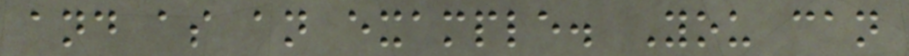and as an example. You can
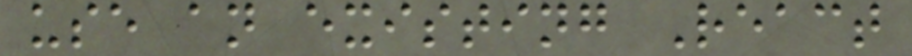use an existing React
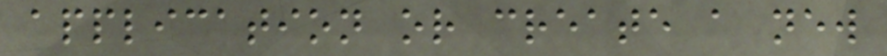application or create a new
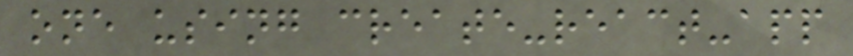one using create-react-app
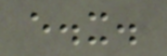e.x.
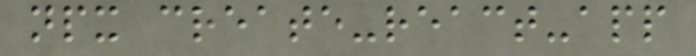npx create-react-app
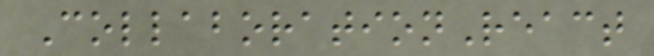CollaborationReact
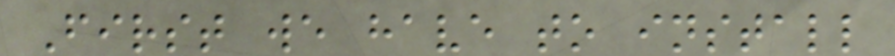First we have to install
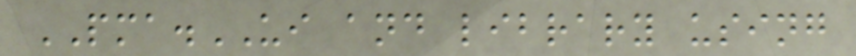PMA.UI and library using
